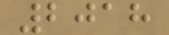2018
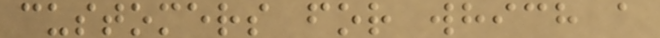customers for which a
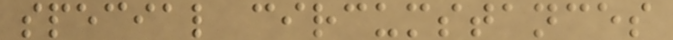special circumstances
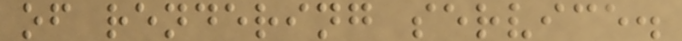of rendering service.
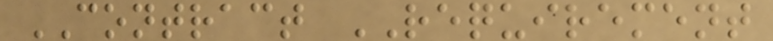CONTRACT REQUIREMENT
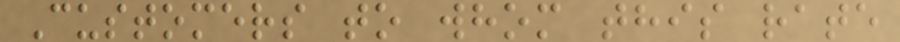Customers to whom this rate
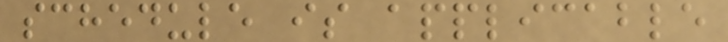schedule is applicable
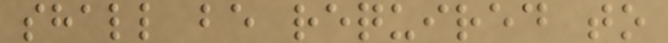shall be required to
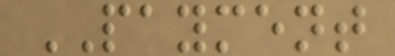PAYMENT
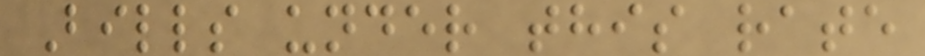Bills under this rate
